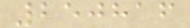250816
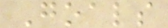Goals
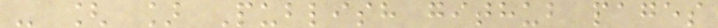- [ ] Publish github pages
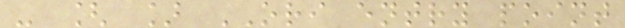- [ ] ORI entry point
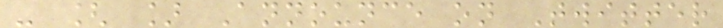- [ ] Announce on Twitter
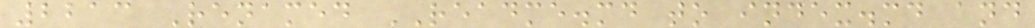2213 Renamed README.md to index.md and
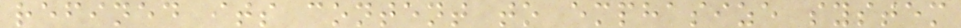refined its content to emphasize system
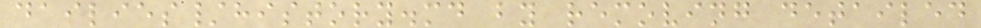dailies/history.md by removing detailed
